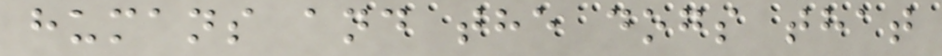humans and the dogs that
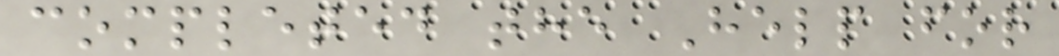completed the Help for
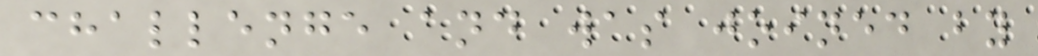challenge and was joined by
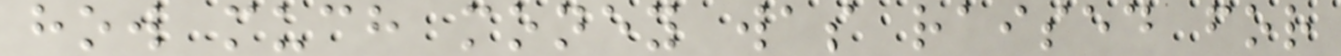how much money was raised for
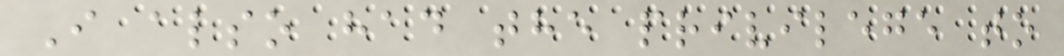I also had the privilege to
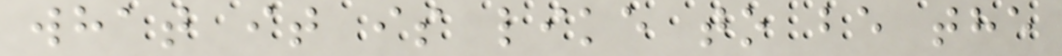what it is like to be the
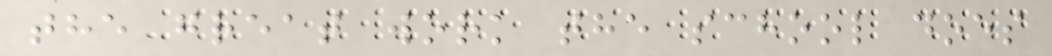the great work the school does
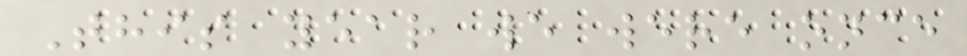This year we were once
